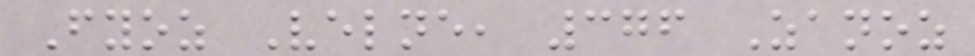Fyoz Velne, 376 Zanoz
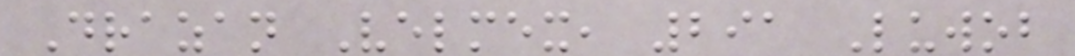Drazan Velmex, 291 Luwob
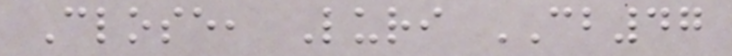Close, Luri CB47
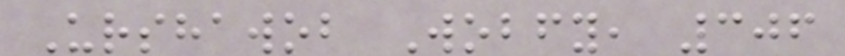Urshawob Wobfy, 306
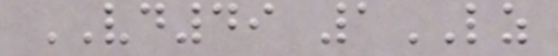VD49 1LZ
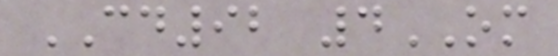CD92 4OM
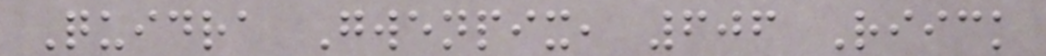Quidra Gwenpix, 606 Riick
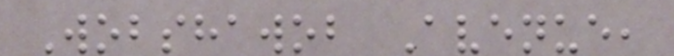Wobshawob Avenue,
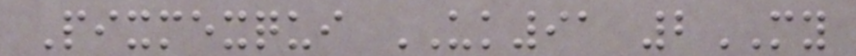Pixmexqui UK91 2MY
